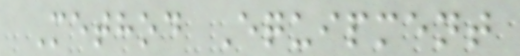Method Equipment
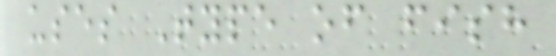uses Type of fish
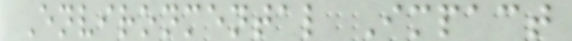Environmental Impact
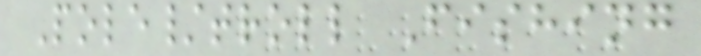Pole/troll Fishing
